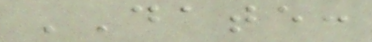DATE:
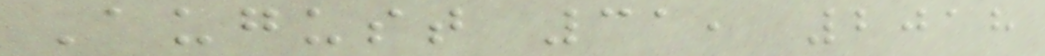August 31, 2018
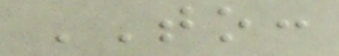TO:
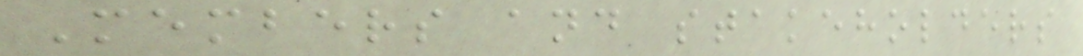Members and stakeholders
